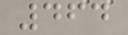464
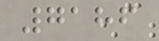7186
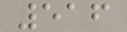516
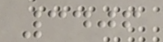3406
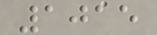1015
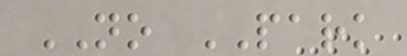NO PARK
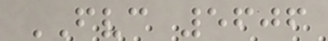FVC 5606
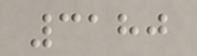3180
